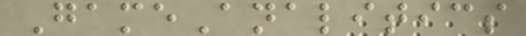GameAnalitics
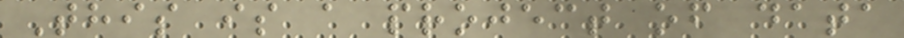This is a project of data
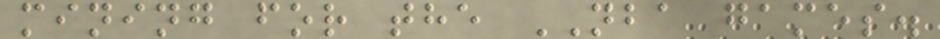mining for the NBA games.
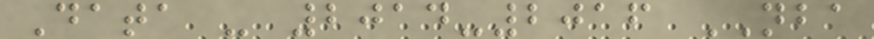Data - 2014-2016 NBA
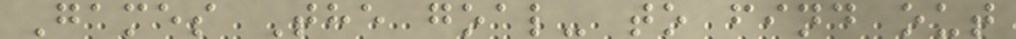Games The goal- to find out
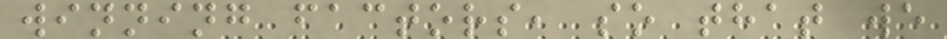winning factors, so that we
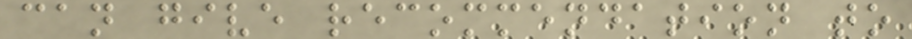can give recommendation to
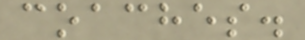coaches.
